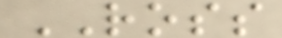ROSS
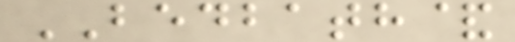BEDBATH&
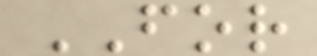FOR
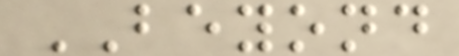BEYOND
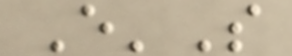E'S
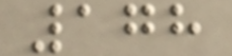178
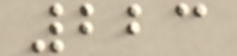223
